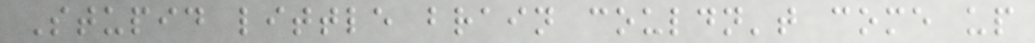Stupid little brain couldn't come up
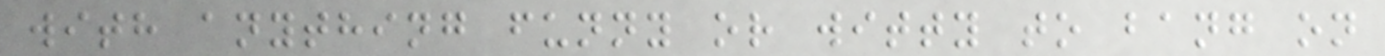with anything funny or witty to bang on
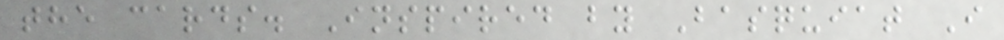the cards. Inspired by Basquiat I
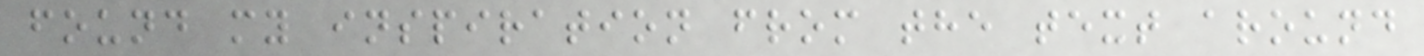found my inspiration from the text around
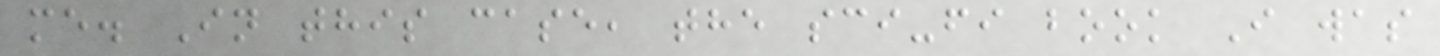me. In this case, the sci-fi book I was
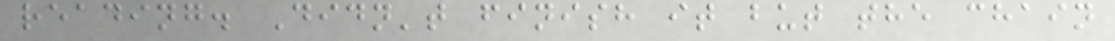reading. Didn't finish it but the chain
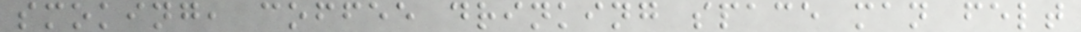smoking, coffee drinking space man felt
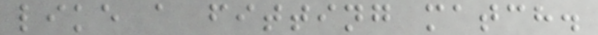like a fitting match.
